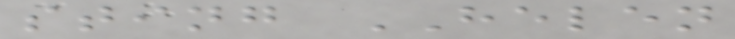sting HELEN
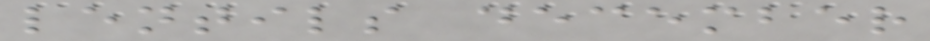lentils december
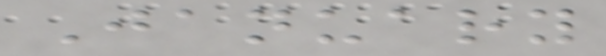January
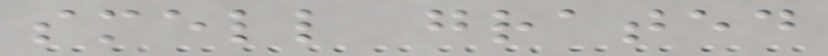smell grated
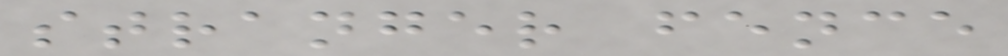stranger fence
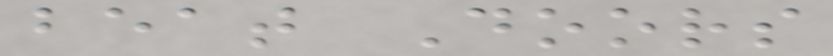beat Doors
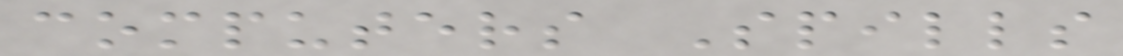computers Spills
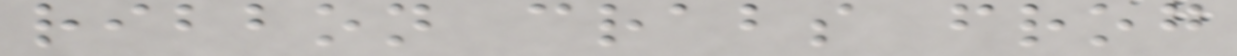ribbon crabs frog
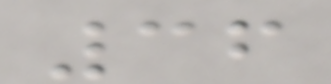36
